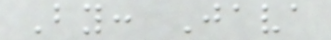By: Java
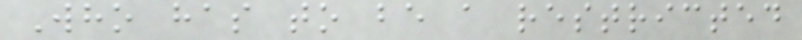Who has to be a restricted
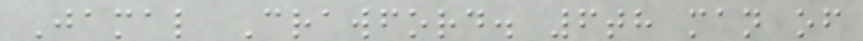Jamal Crawford. 6th man of
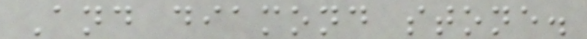And diamond stone.
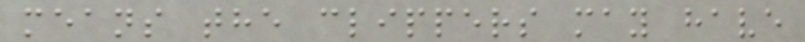means the clippers may have
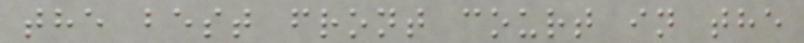the best front court in the
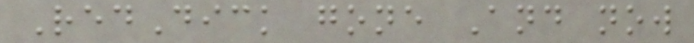RedDick gone And now
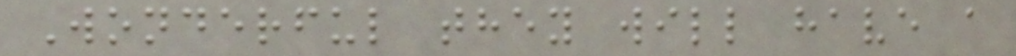Wonderful they will have a
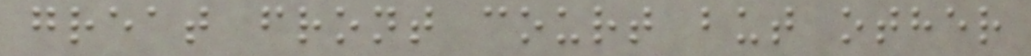great front court but other
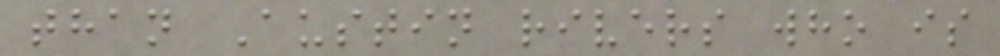than Austin rivers who is
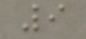9
